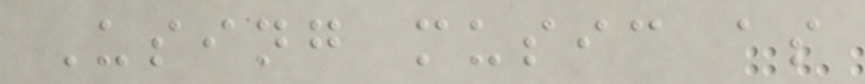Using music as
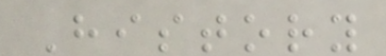History
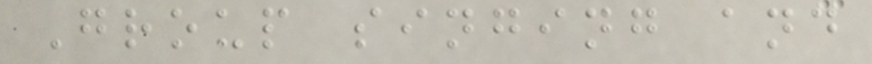Group singing and
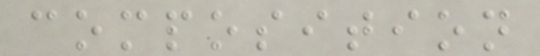composition
